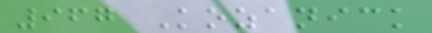967 Kozanick
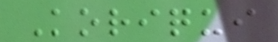Koriqui
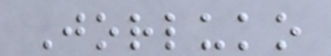Jorluko
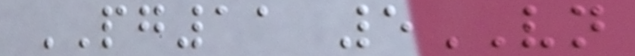PG11 5VN
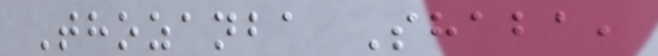Thozanba Shaba,
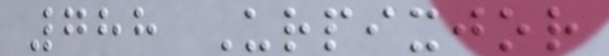788 Urpixjor
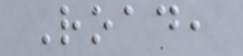Road,
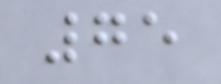75
